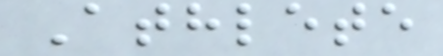Athlete
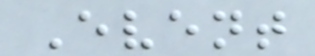Event
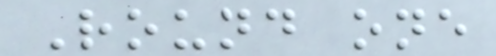Round one
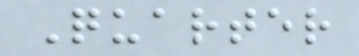Quarter
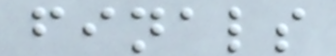finals
